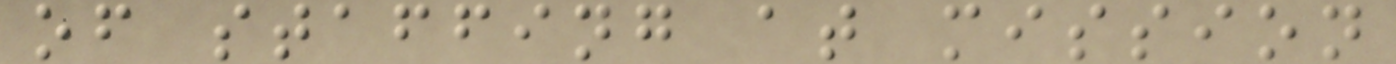of staffing at mission
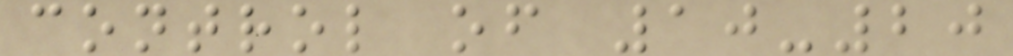control of 10-20
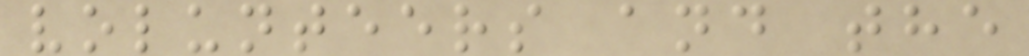volunteers and the
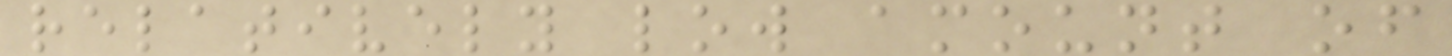relatively low amount of
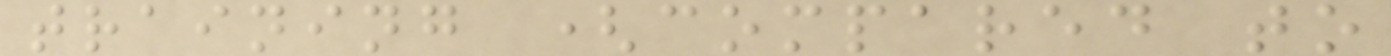training (compared to
